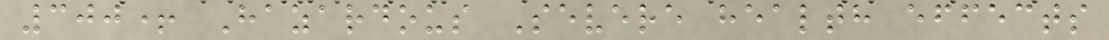300+ Hazardous Severe health effects
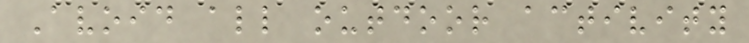Avoid all outdoor activity
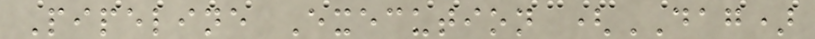Pipeline Execution (DAG)
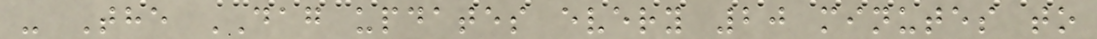- The DAG updates every 20 minutes to
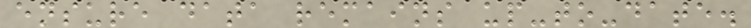ensure data remains up-to-date.
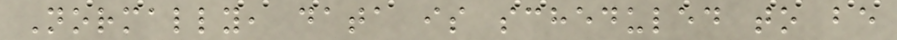Normally, data is scheduled to be
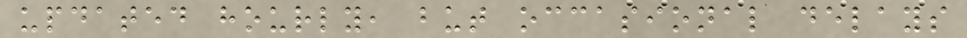updated hourly, but occasional delays
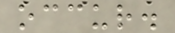occur.
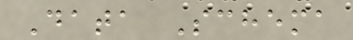Data Schema
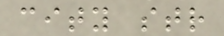city str
